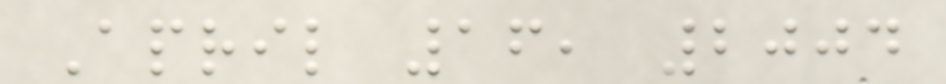April 16, 2004
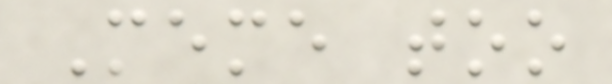Meme too
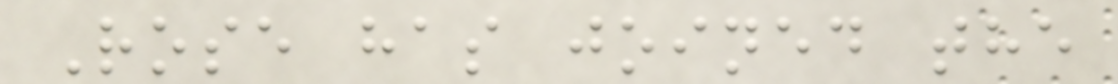Rose has joined the
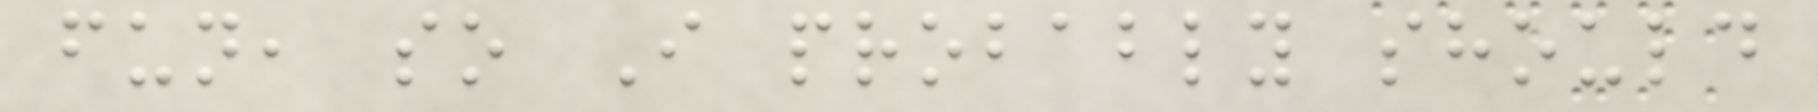fun, so I probably should
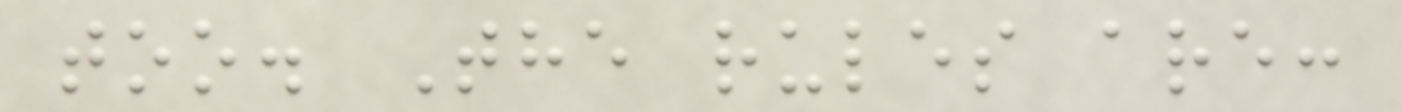too. The rules are:
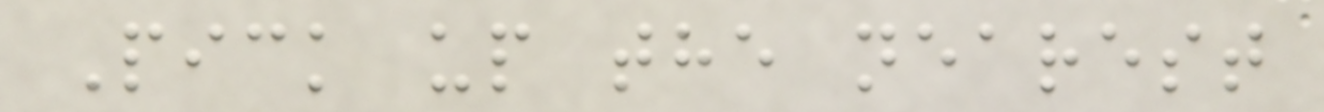Pick up the nearest
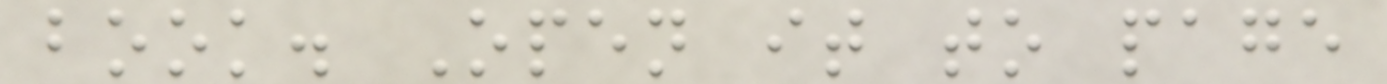book. Open it to page
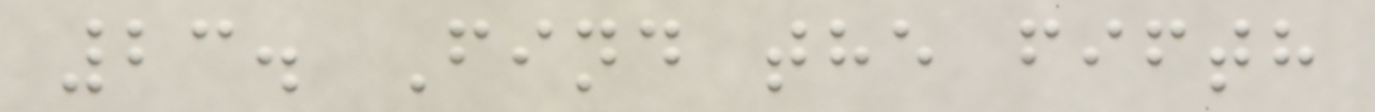23. Find the fifth
